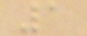1
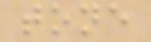tone
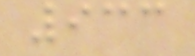933
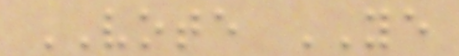VOTE YE
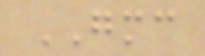GMC
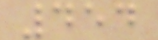454
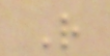R
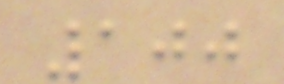100
